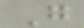G
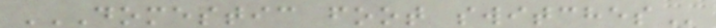DOMESTIC FOOT SWITCHES
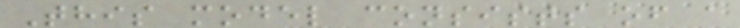This model consists of a
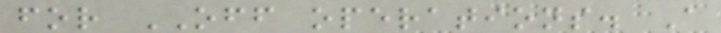for OFF operations. A
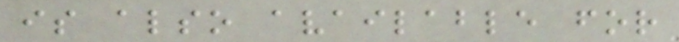is also available for
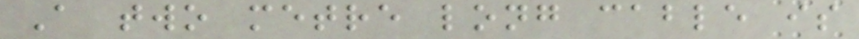A two metre long cable is
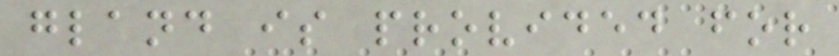gland is provided for
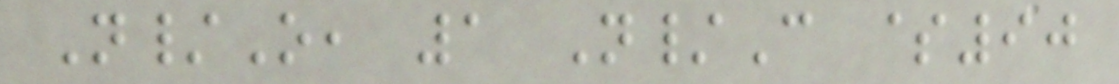N/O, 1 N/C $90
